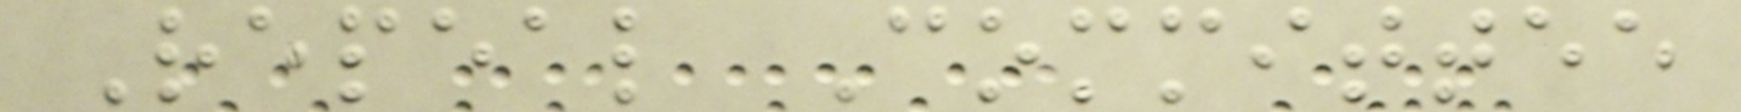Repeal Committee
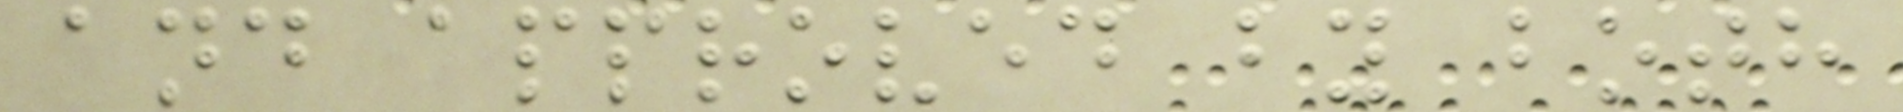and approved by both
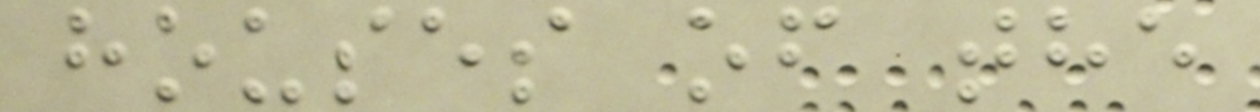houses of the
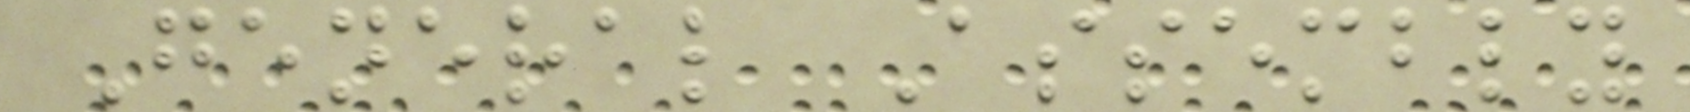General Assembly
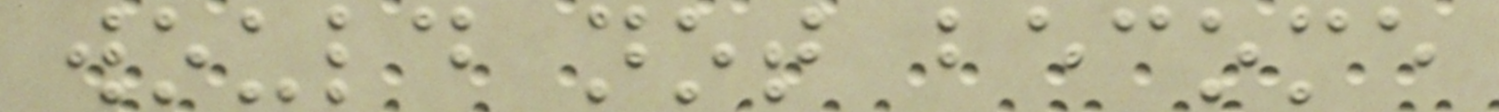would not become
